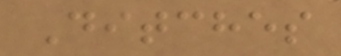Ditches
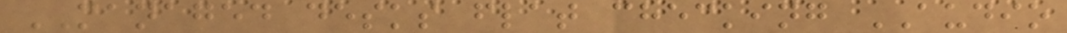MANAGED desks flat checking AUDIO
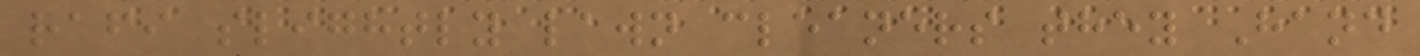rafi slightly lawn cleaners they Hand
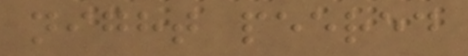night peered
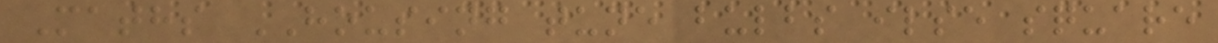Maths HOUSING tune bulbs ilse square
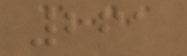261
